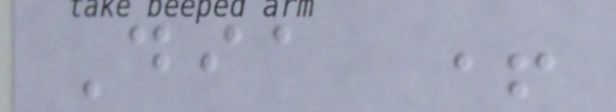Dia +
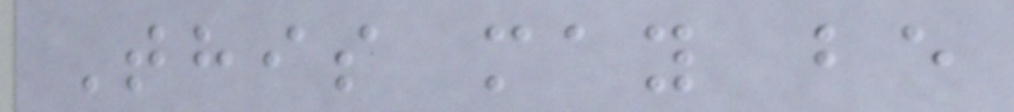This may be
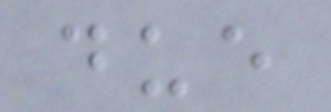due
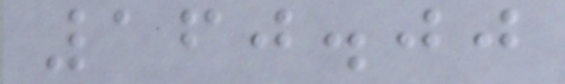160.00
